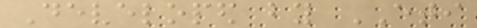Developed by ETI
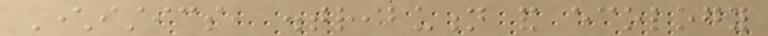Characteristics, distribution and ecology
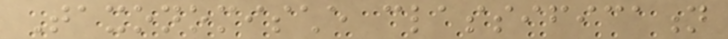Taxonomische classification
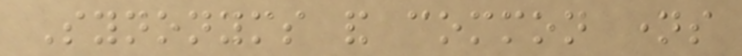Synonyms and common names
